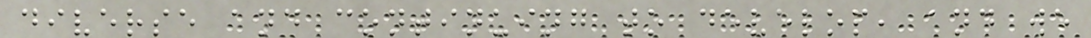diverse and continuing to develop, and we
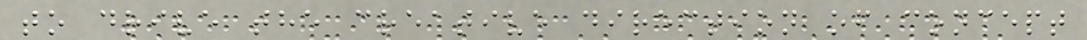to drive the creative direction of concept
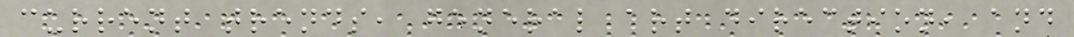current trends, general art direction, and
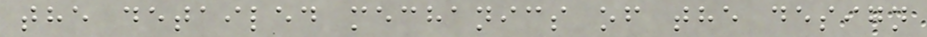the detailed mechanics of the design
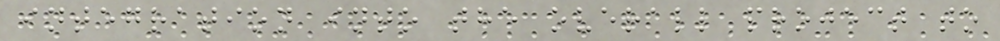integration into the overall project to
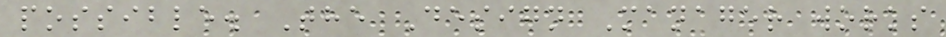possible. The Design Manager works
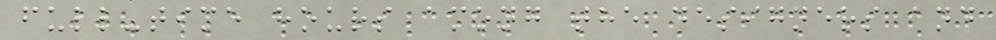full-time hours among the designers and
